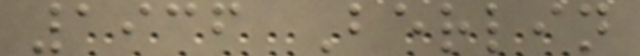1936 Berlin
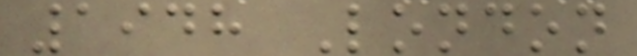1948 London
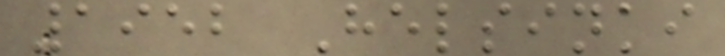1952 Helsinki
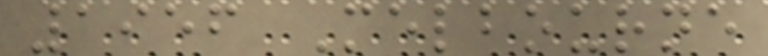1956 Melbourne
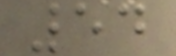54
